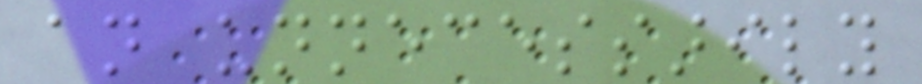an unnecessarily
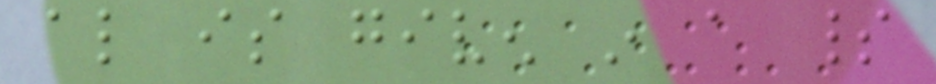also is given in a spirit
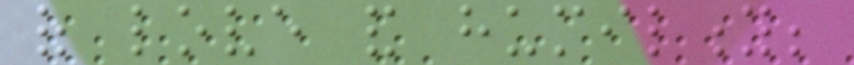of love and humility;
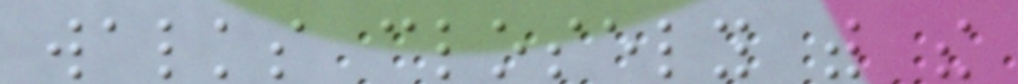walks closely with the
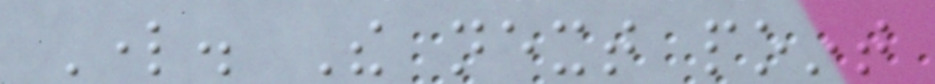Lord. The next point
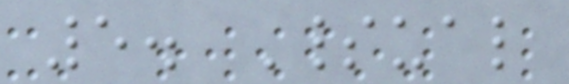5. Spiritual
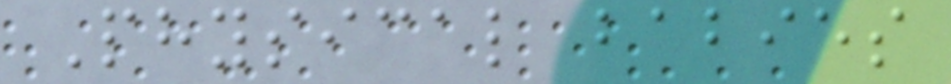Physical babies
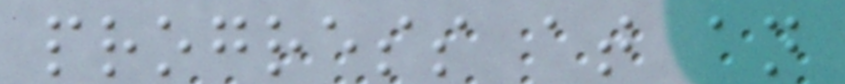progress at an
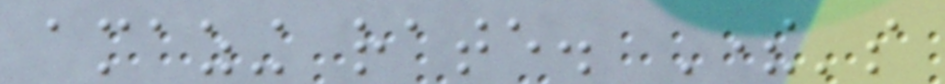amazing rate. There's
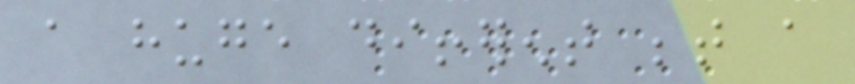a huge different between a
